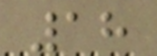18
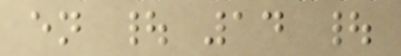en | 14 |
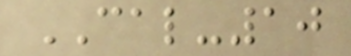CAL-10
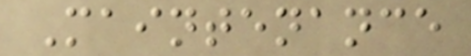Maintenance
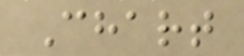Chart
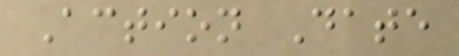Action Date
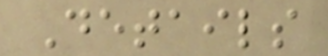Details
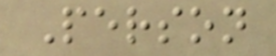Person
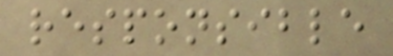responsible
